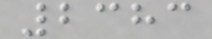2383
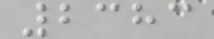2383
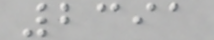2391
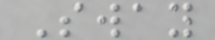Sway
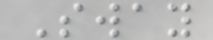Sway
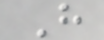H
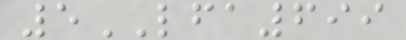5LFA699
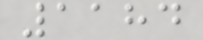1184
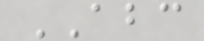ABC
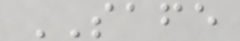SAFE
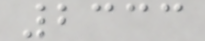2333
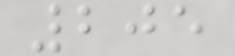205
